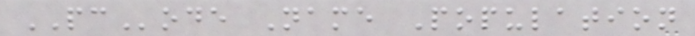PCode Name Population
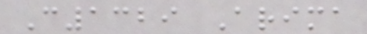C1329 Arima
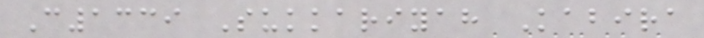C1339 Sukkariyah Kabira
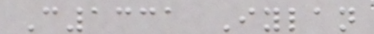C1331 Iylan
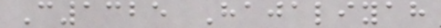C1325 Hajaliyah
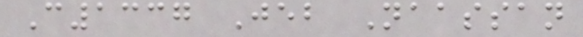C1337 Jeb Naassan
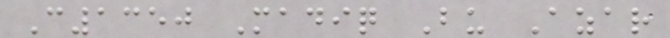C1350 Madiq Bu Azar
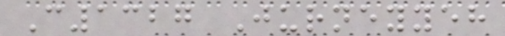C1327 Jurneyyeh
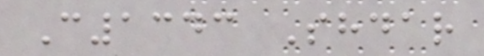C1343 Shdar
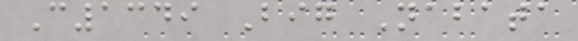C1349 Big Nabata
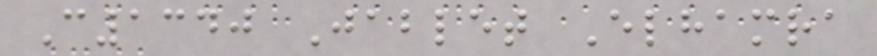C1340 Jablet Elhamra
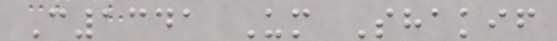C1341 Um Shakif
